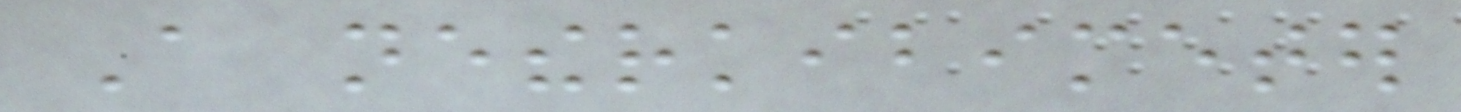A netherkibimeter
